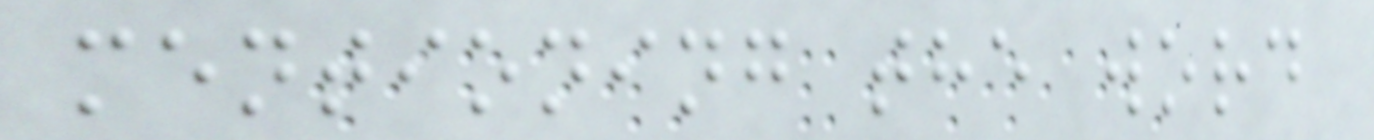mentioning the word
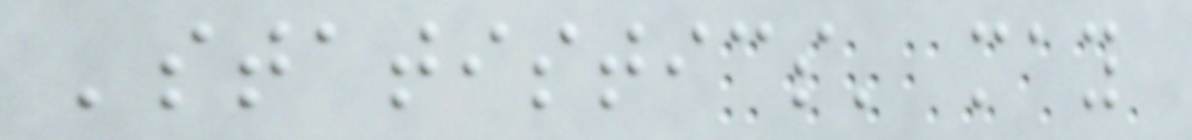'statistics' may
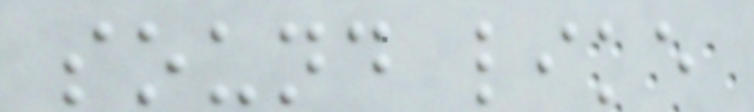sound like
